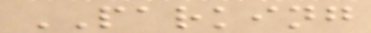PARKING
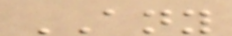ANY
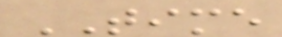TIME
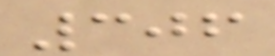306
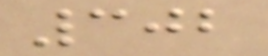302
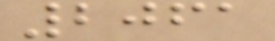2061
